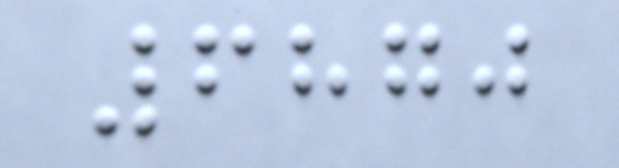6870
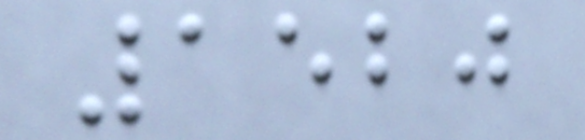1520
